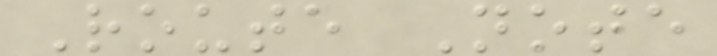Route Note
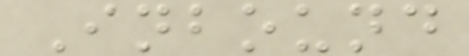Inbound
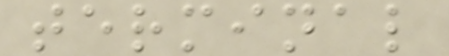terminal
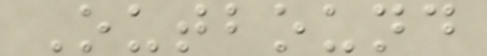Outbound
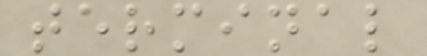terminal
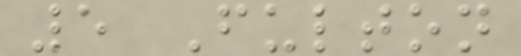5 Fulton
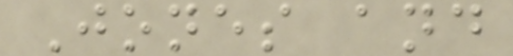Jones and
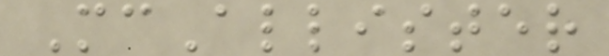McAllister
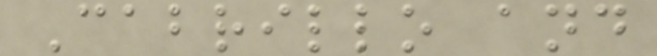Cabrillo and
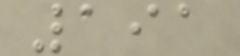191
